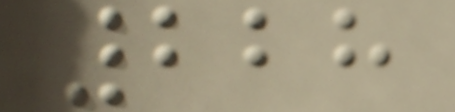228
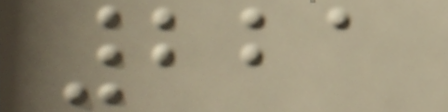221
